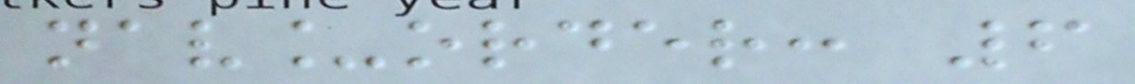nav_order: 6
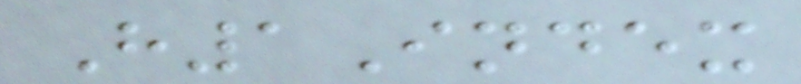H1Index
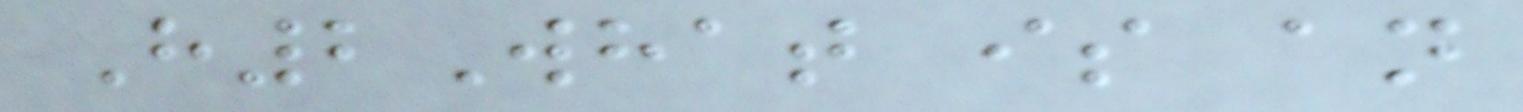H2What is an
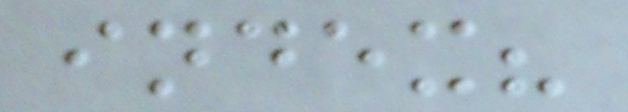index?
